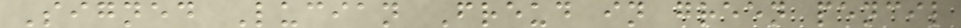Signed Lucian Freud in green pencil
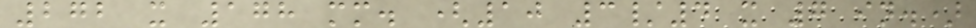272 x 178 mm. (10 3/4 x 7 in.)
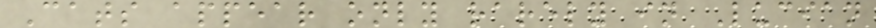Cats appear only rarely in Lucian
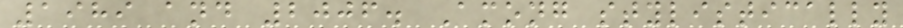1989 and 2006. Among stylistically
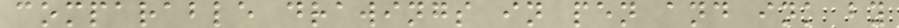comparable drawings in pen and ink by
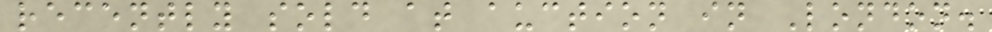recently sold at auction in London.
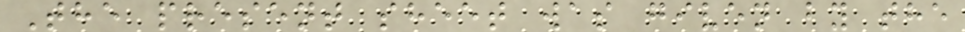The present sheet was given by the
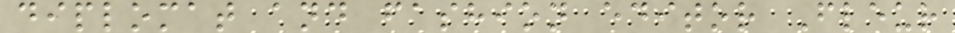diplomat and fashion editor Fleur
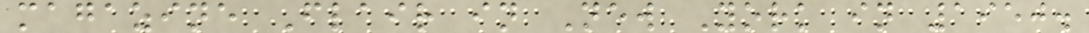magazine Flair in New York in 1950.
